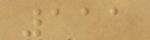111
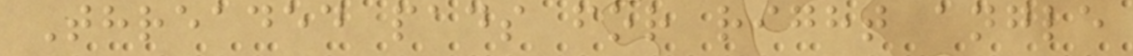Threaded pads for right angle
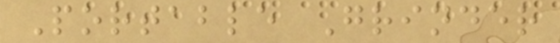Portable Grinder
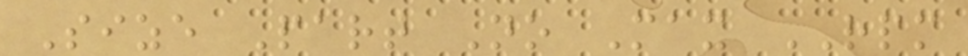Size Part No Max RPM
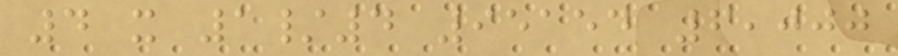4 x 1/4 95154 6,000
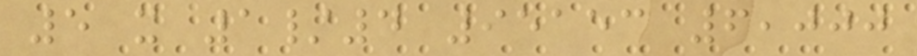5 x 1/4 95153 6,000
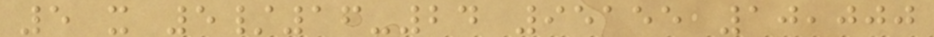5 x 5/16-24 95155 10,000
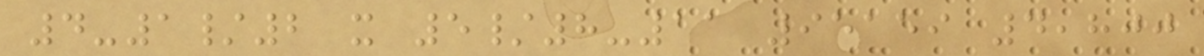4-1/2 x 5/8-11 95159 4,800
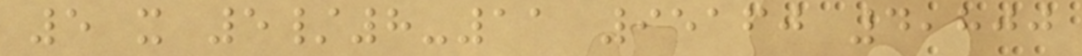5 x 5/8-11 95160 4,800
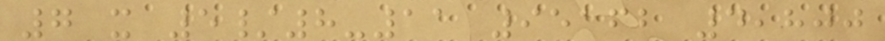7 x 5/8-11 95162 4,800
